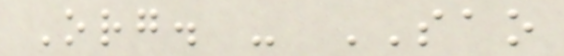Org. - SAO
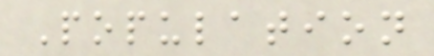Population
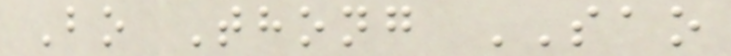Bo Thong SAO
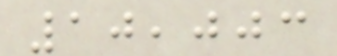10,003
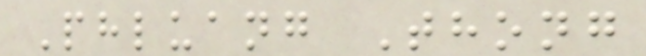Phluang Thong
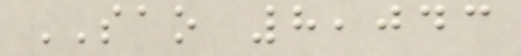SAO 8,043
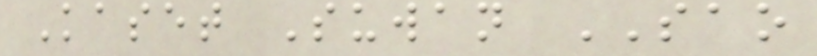Kaset Suwan SAO
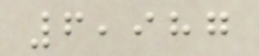6,987
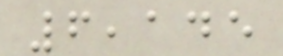6,145
